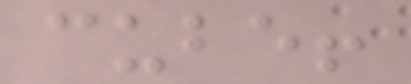cube!
